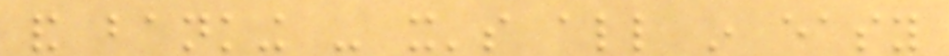and banking - it's all in easy
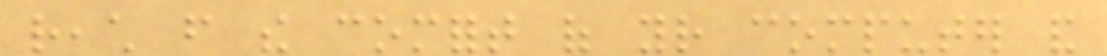reach from the comfort of your computer and
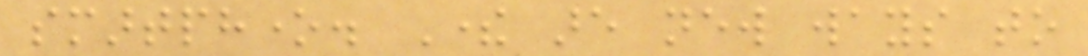smartphone. There are new ways to
